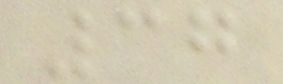37
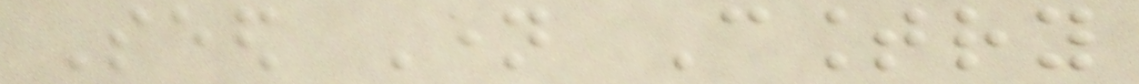Seed Name Country
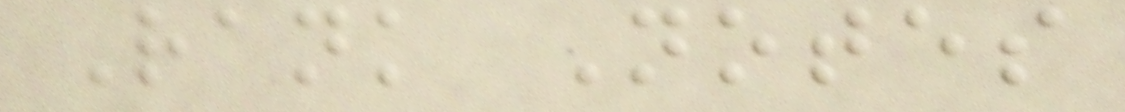Rank Notes
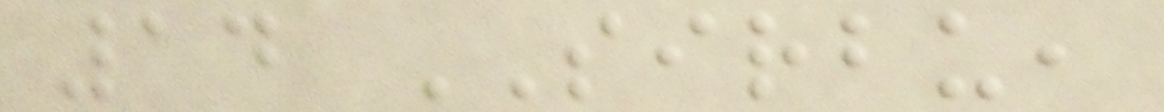14 SIRBU,
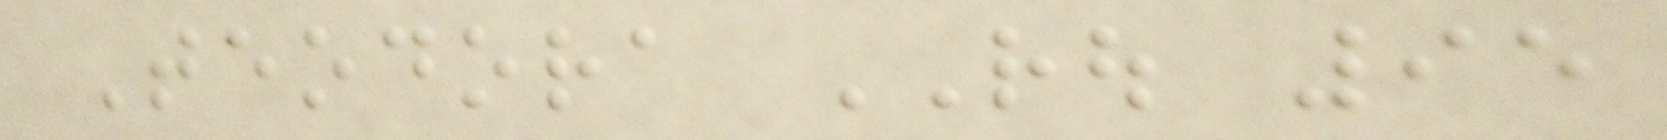Teodora ROU 95
